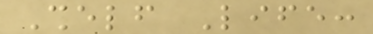Shelf Life:
